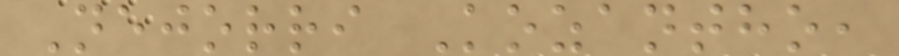Nejorri Kozantho,
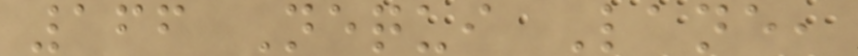166 Nequi Lane,
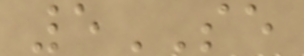5SE
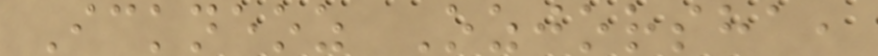Ickneoz Ozjorsha,
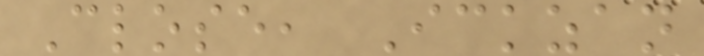Close, Ickzan
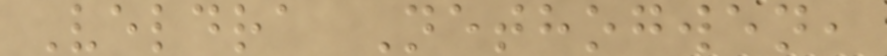Veldra Nethogwen,
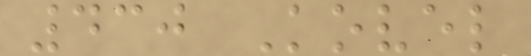430 Kovel
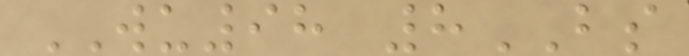WU98 8BS
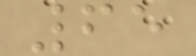65
